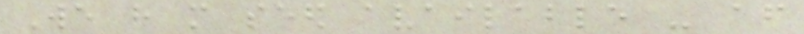We have more seed available - after
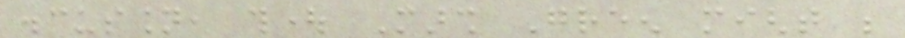discussion, thought Marsh Green might be
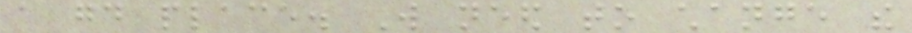a good place. Will need to change the
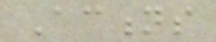Actions
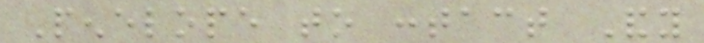Penelope to contact Andy
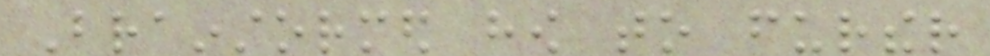Brainstormed how to further
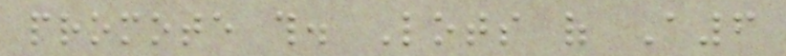promote this. Lots of A6
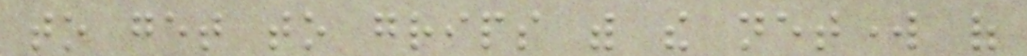to get to grips with the network of
